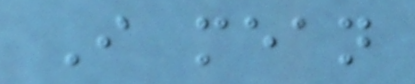I mean
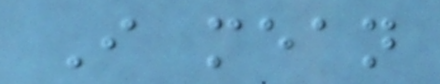I mean
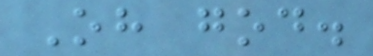Oh god.
